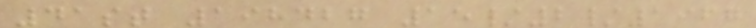41st 198427 15/2/1967
